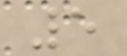5
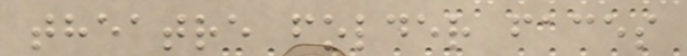theatre folder faces
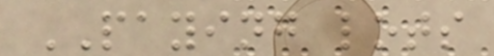PAYING lots
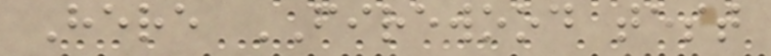Here FIREWOOD test
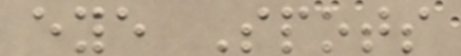eye Spots
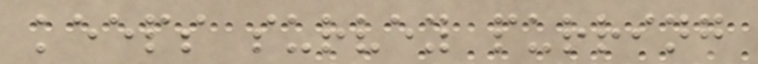keeps survey purring
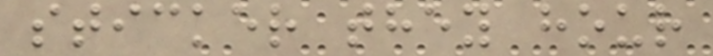sticker they hour
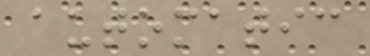automatic
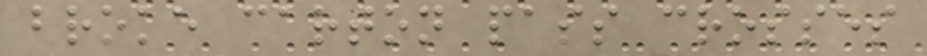broke carton pass crosses
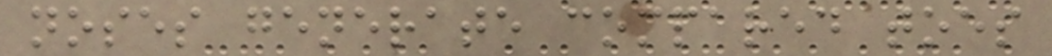noses generate compared toes
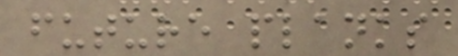future planks
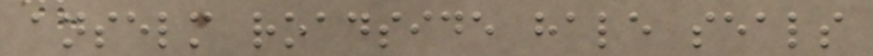anselm roadside hale seals
